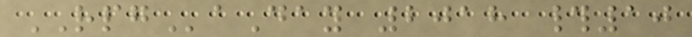RPGaDay 2018 #10
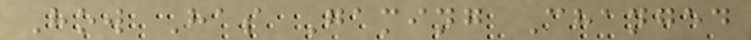How Has Gaming Changed
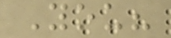You?
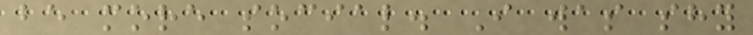be more social. I was shy
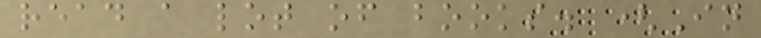read a lot of books. (In
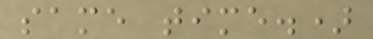same time.)
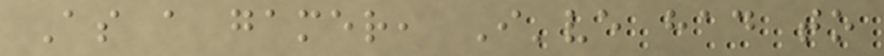As a gamer, I've had to
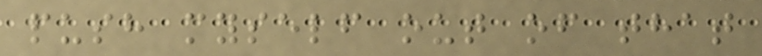push myself out of that
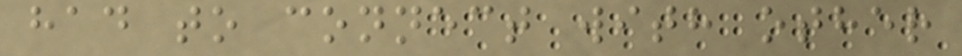had to connect with other
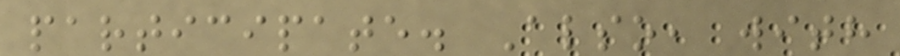participate. Also, with
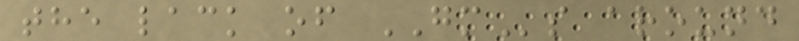the lack of GMs around
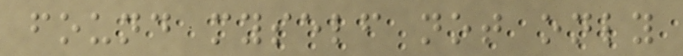found myself not only
